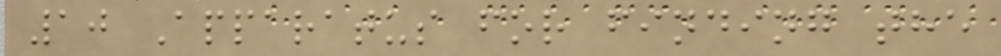10 Apparatus for finding the
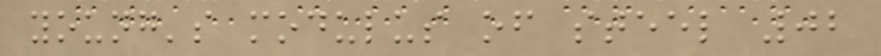young's modulus of steel 02
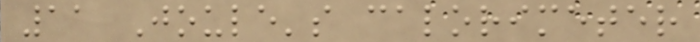11 Joule's calorimeter
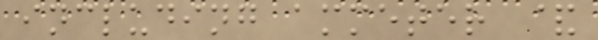including ammeter &
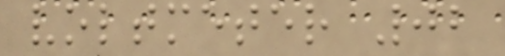voltmeter 02
